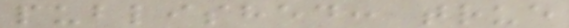published: true
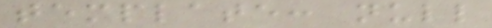template: null
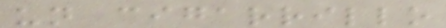un cigarrillo
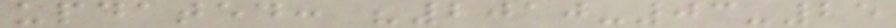updated: "2010-03-25
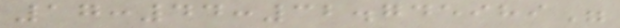17:44:32.745989"
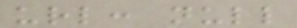url: null
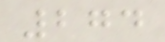274
